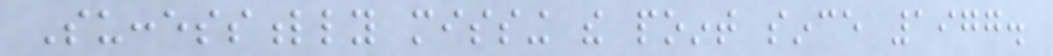Successfully missing the point since 1977.
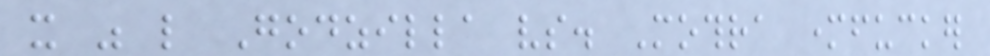it was like Godzilla vs. Mothra motherfucker
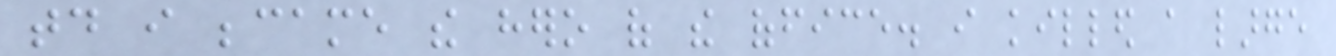today i became the hero of the office. i killed a large
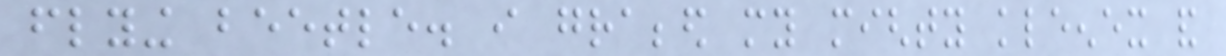flying beetle. i grabbed my mighty kleenex and
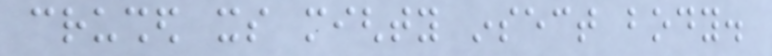crushed its mighty insect body.
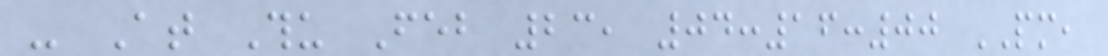- At Thu Feb 23, 04:16:00 PM,
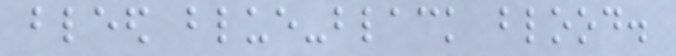bleed blue-black blood.
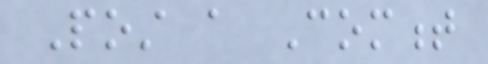Post a Comment
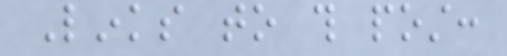Links to this post:
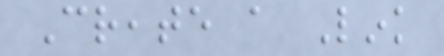Create a Link
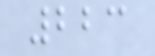223
